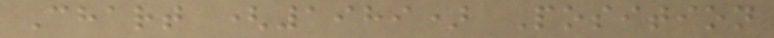Chart (1989) Position
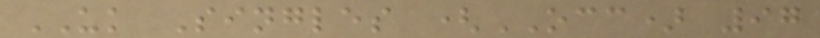UK Singles (OCC) 97
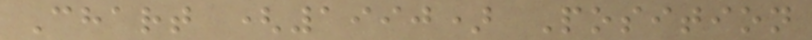Chart (1990) Position
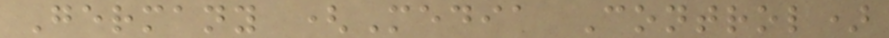Germany (Media Control)
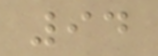94
